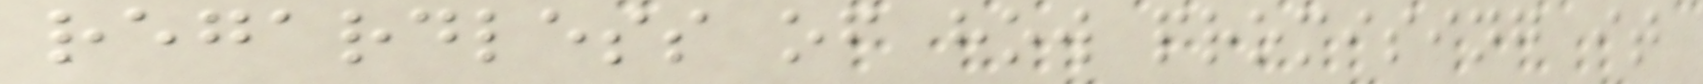regardless of how promising it
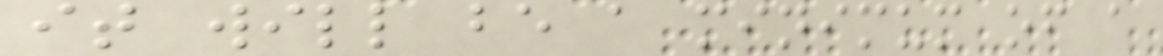it will be a minimum of a
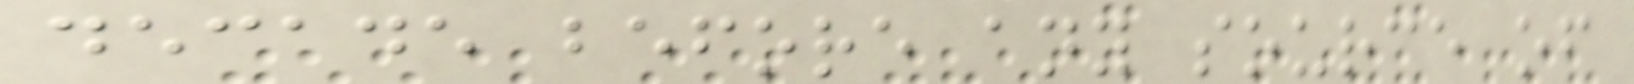decade before any source of
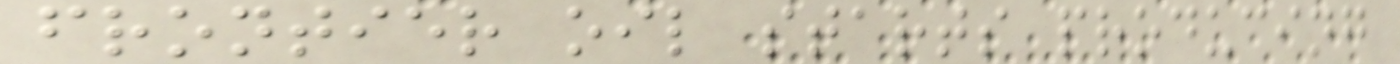frontier oil starts producing
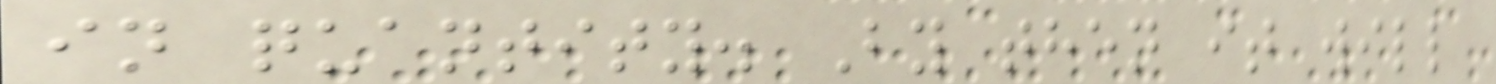in quantity. By then it will
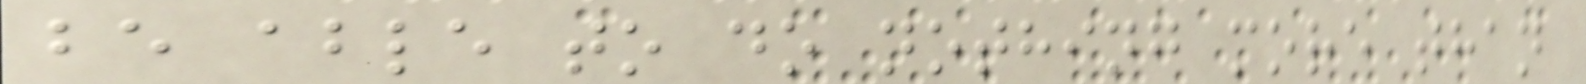be able to do nothing more than
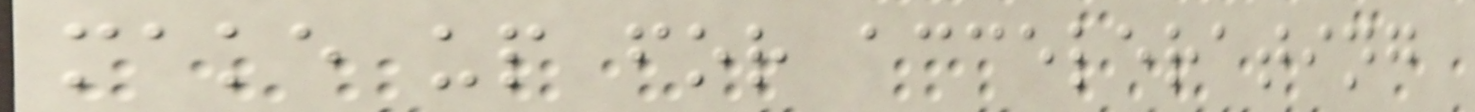make up for accelerating
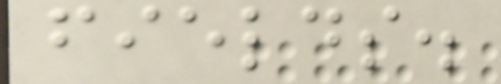fields.
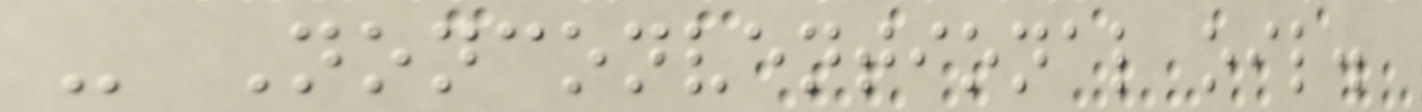- Nonconventional oil.
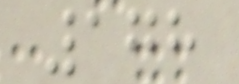178
